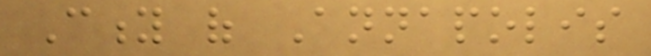City of Annapolis
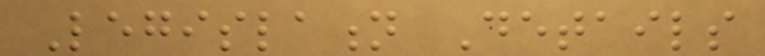Legislation Details
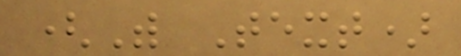(With Text)
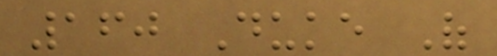160 Duke Of
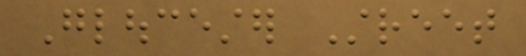Gloucester Street
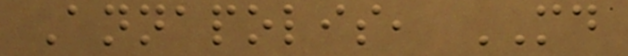Annapolis, MD
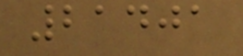21401
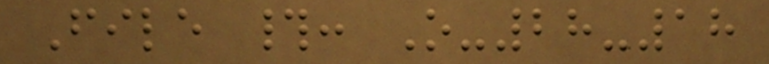File #: O-28-18
